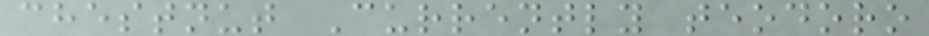chestnut Currently teodoro
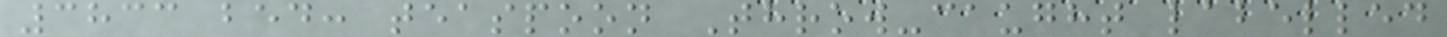3833 bed: teaspoon Throw-caught labelled
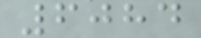6084
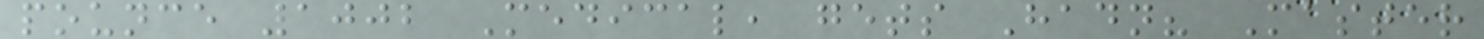pounce 1002 Medical, gets Hadn? Master
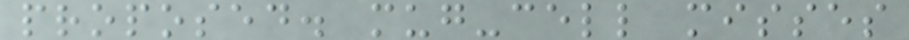proposed. mug-cell misses
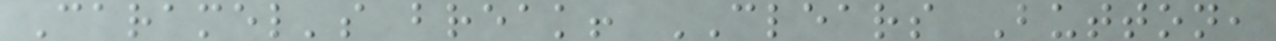Caramel's break! CLEARS Button,
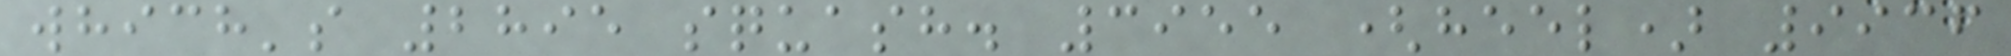which's 2895 squash. 3955 (heel) 9936
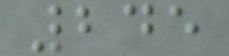245
